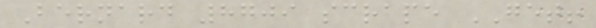Bernard 8709 scrape GET!
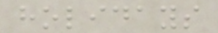holidays
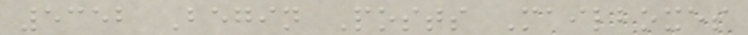5352 Begin Posts Mailboxes
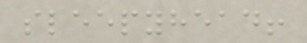sleepyhead!
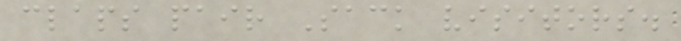claps pair Sack visitors.
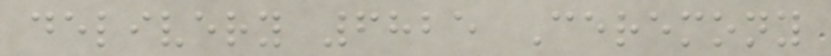delivery 6825 Ceremony
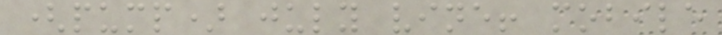(pump) july vine! mobile
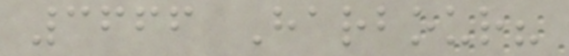3666 Harbour?
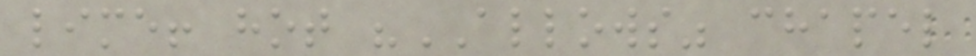lime! hot "ALLOWS" chapel
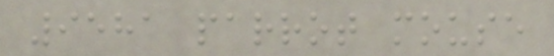9581 parrot mouse
